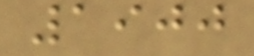1900
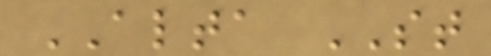ALTA ST
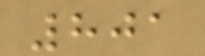801
